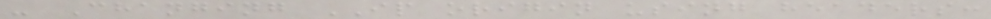- Changing IP origin using headers:
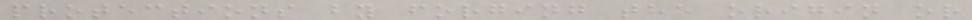protections by forging the origin or
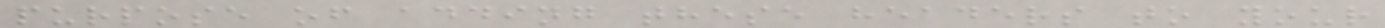purpose of adding these headers to your
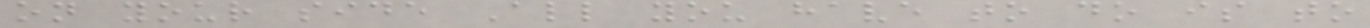on your side All you have to do is to
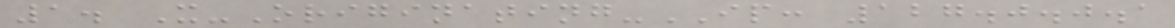1. X-Originating-IP: 127.0.0.1
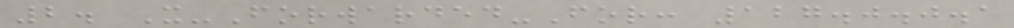2. X-Forwarded-For: 127.0.0.1
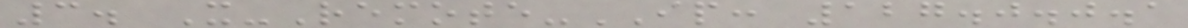3. X-Remote-IP: 127.0.0.1
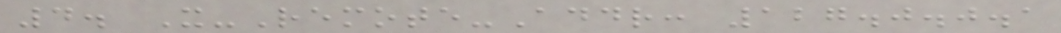4. X-Remote-Addr: 127.0.0.1
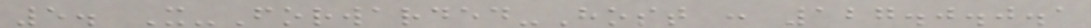5. X-Forwarded-Host : 127.0.0.1
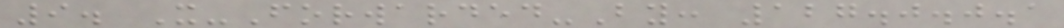9. X-Forwarded-By: 127.0.0.1
